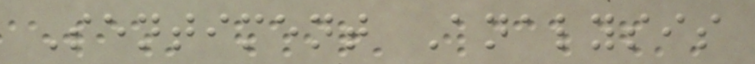Sentiment Analysis
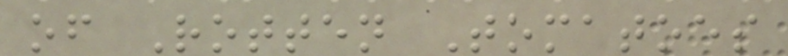of Rotten Tomatoes
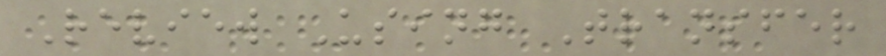Review Using Transfer
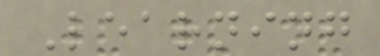Learning
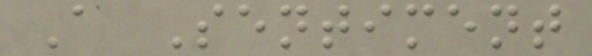A Sentiment
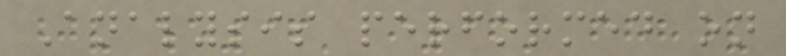Analysis performed on
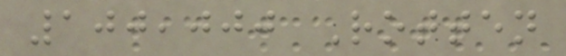100,000 Rotten
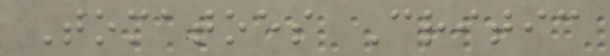Tomatoes Critic
